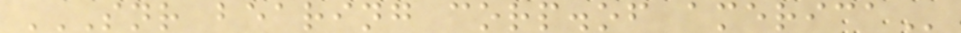SNR BEARING CORP.OF AMERICA
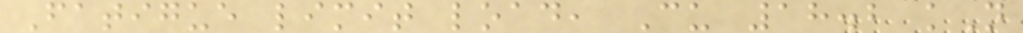Fatigue limit load, Cu 18.2 kN
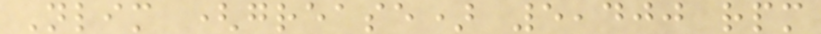Nlim (grease) 5,400 rpm
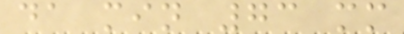da min 73 mm
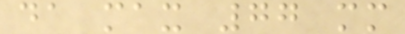da max 77 mm
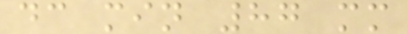dc min 87 mm
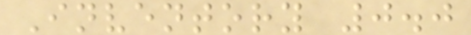Inventory 0.0
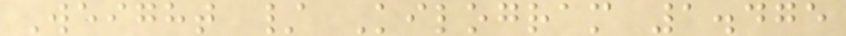Weight / Kilogram 1.475
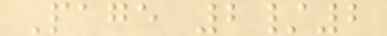Page 2/2
